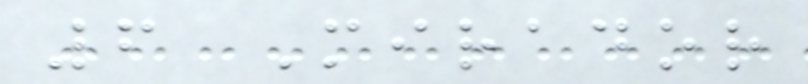6 Mirador
